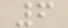6
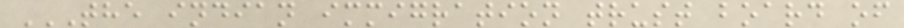THE INDIAN IMMIGRATION TRUST BOARD OF
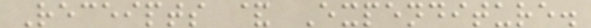Receipts & Expenditure.
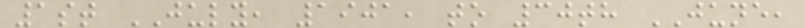1st JULY, 1901, to 30th JUNE,
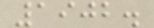1902.
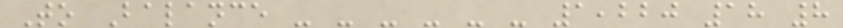To Balance - - - - - - 1,220 18 8
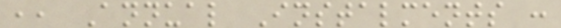,, Annual Instalments :
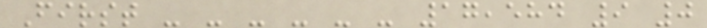First - - - - - - 17,584 9 0
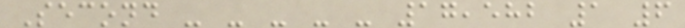Second - - - - - 17,582 1 6
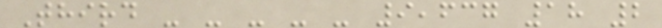Third - - - - - 9,637 18 2
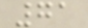71
